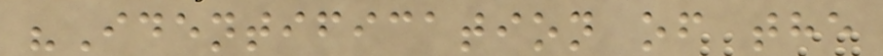"Identification of the
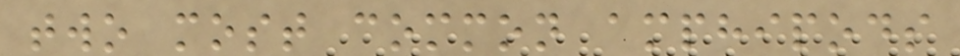two most common amphipods
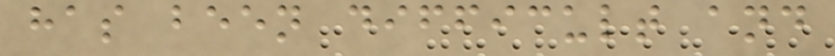has been difficult and
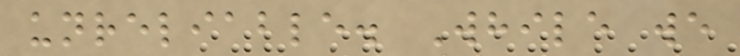unreliable. While we
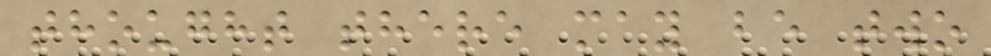thought there may be two
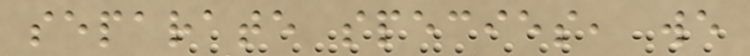separate species, we
